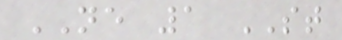NE 1 ST
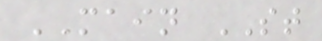MAIN ST
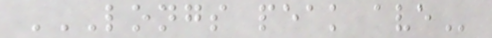LONGS PEAK AVE
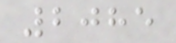2085
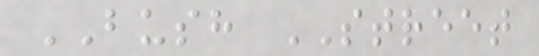BUSH STREET
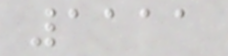1111
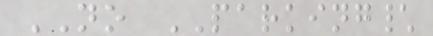NO PARKING\
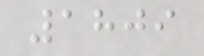1809
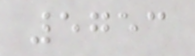5753
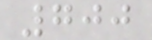700
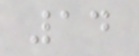14
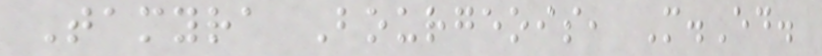Tamyra Bourgeois, M.Ed.
